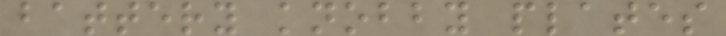battery knobby plates
